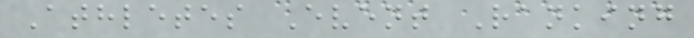Athletes Event Ranking
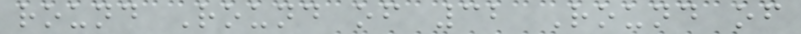round Round of 32 Round of
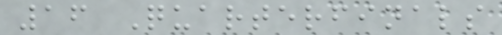16 Quarterfinals
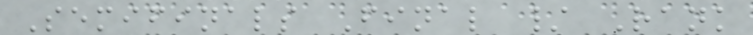Semifinals Final / Rank
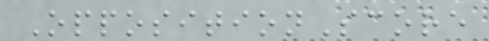OppositionScore
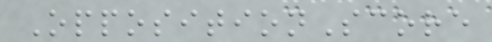OppositionScore
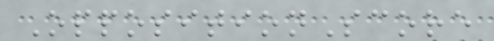OppositionScore
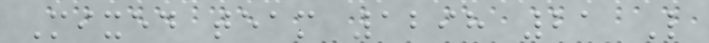Mixed team 1298 21 L
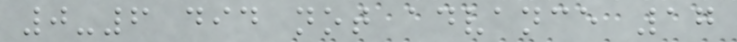0-6 did not advance 17
